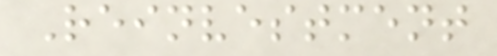Reinvestment
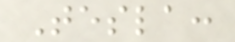Tesla:
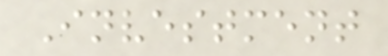Investment
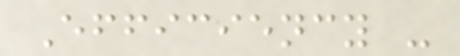Efficiency -
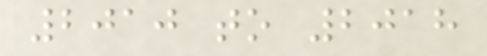2010 to 2018
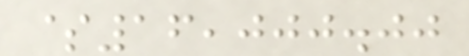$16,000.00
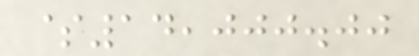$14,000.00
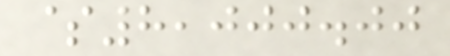$8,000.00
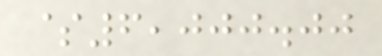$6,000.00
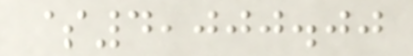$4,000.00
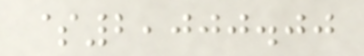$2,000.00
